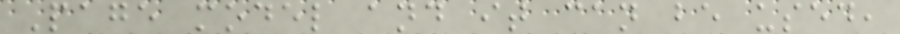Page model and it can be used,
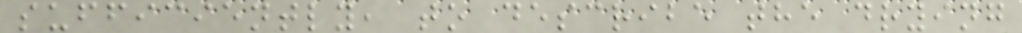sufficiently, to describe the drying
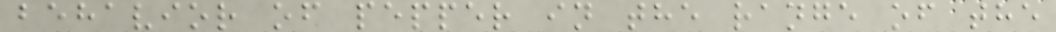behavior of pepper in the range of the
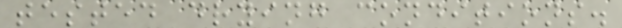tested drying conditions.
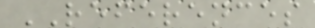REFERENCES
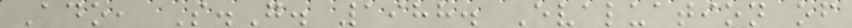Ado, S.G. 1988. Evaluation of
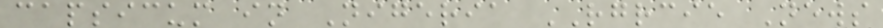capsicum in Nigeria RGRCIE News
